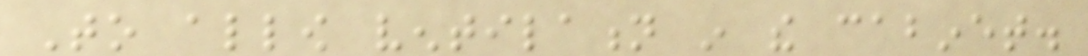To allow ventilation in the cabinet.
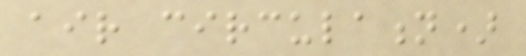air circulation)
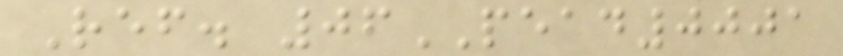Ref. 06PEAD0001
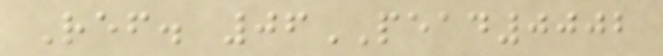Ref. 06PEAD0002
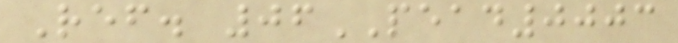Ref. 06PEAD0003
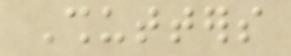Shutters
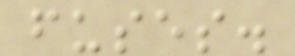fuses.
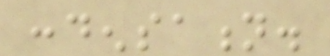condensation.
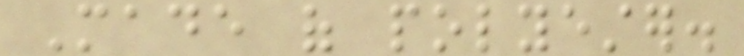Made of polyester.
